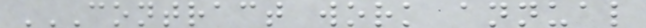CONTRACT WORK ANNUAL
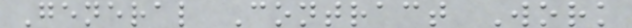General Contract Work
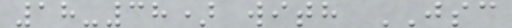18-38) with JSC
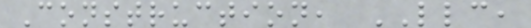Construction, LLC,
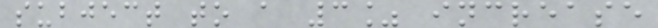subject to a 3% increase
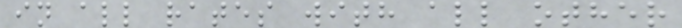in all rates with all other
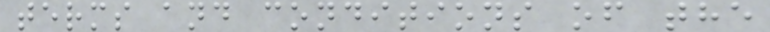terms and conditions of the
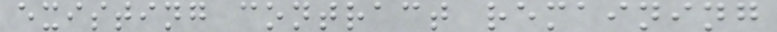existing contract remaining
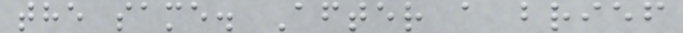the same. After a brief
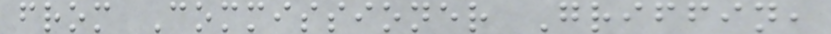from Commissioner Griffin,
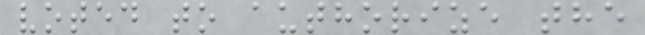voted to authorize the
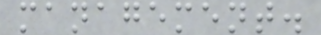management.
